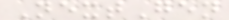NextGen
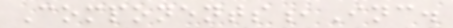Components,Inc.
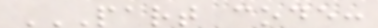PART CODE:
